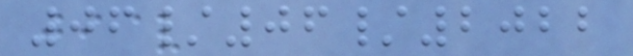06/06/2022
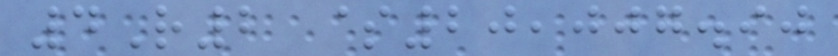4R2 $20,007.90
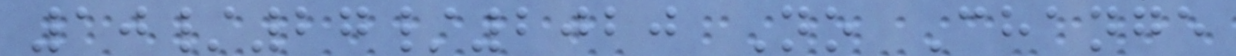10/27/2020 No Change
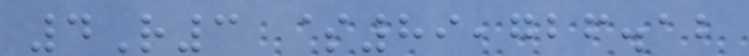4R3 $89,726.12
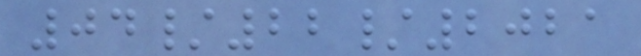04/22/2021
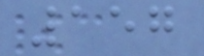157
